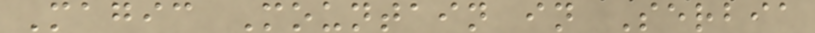Magic Mountain in Serbia
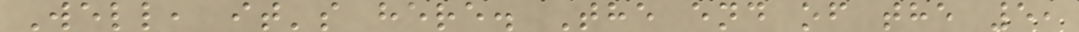Well, it's here. The end of the 5,
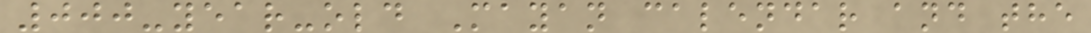000-year-old Mayan calendar and the
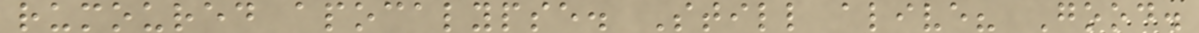rumoured apocalypse. Still alive? Good.
